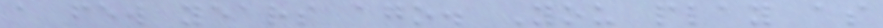a few years ago. You play as
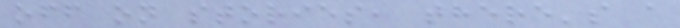off on stories, there's a
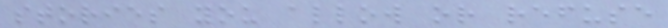stories you allow or refuse
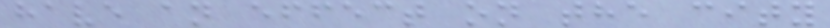have an effect on the city
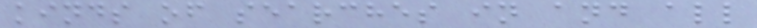kinds of searches in and all
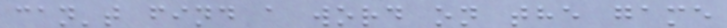can't find a word on the game
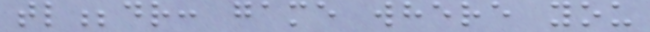tl;dr: game where you
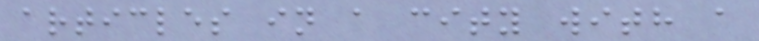articles in a city with a
